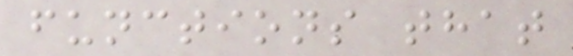functions that
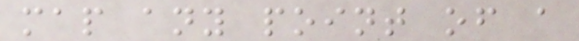map any point of a
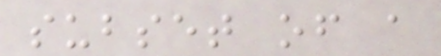subset of a
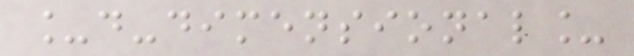_d-dimensional_
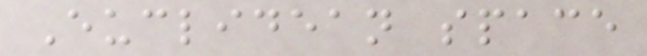Euclidean space
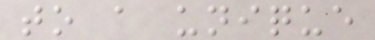to a unique
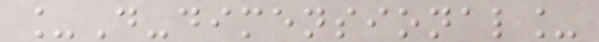_D-dimensional_
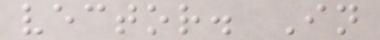vector. In
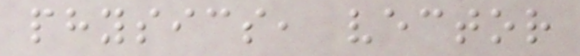physics, vector
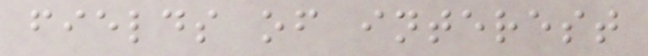fields of interest
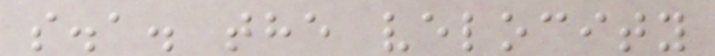s.a. the velocity
